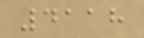4118
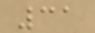31
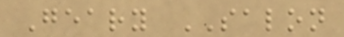Geary SALON
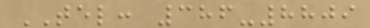TEL: 386-8809
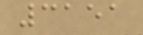3151
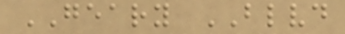GEARY BLVD
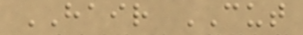HAIR CUT
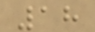18
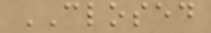CLOSED
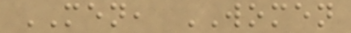MEN, WOMEN
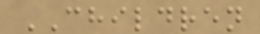CHILDREN
